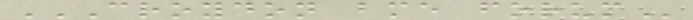CROYDON BME FORUM
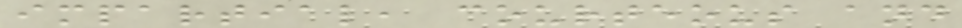impartial, courteous and
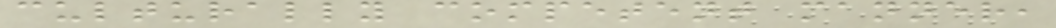culturally competent manner,
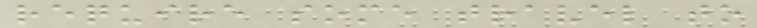require some travel to
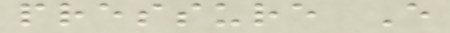pressure E
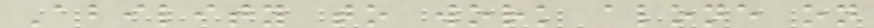Ability to work alone on
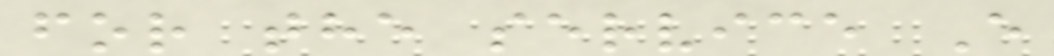for the service E
